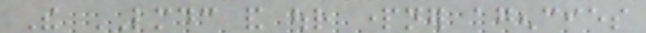The LMDC and our partner agencies
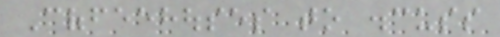Coffeehouses to discuss
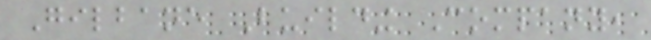Gilbane Building Company,
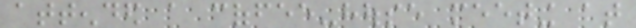attended a coffee-house meeting at
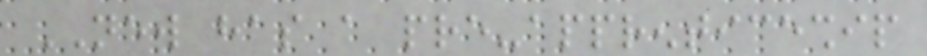NEW has a pre-apprenticeship
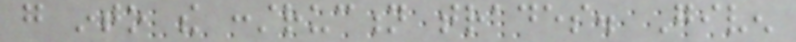go into the construction trades. Given
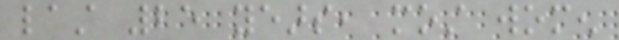last 25 years, most women
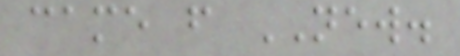came from NEW.
